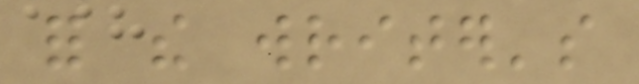for the writer's
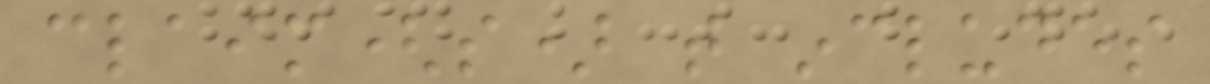claim(s) that includes
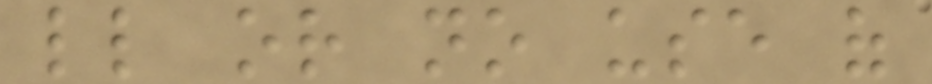little or no use of
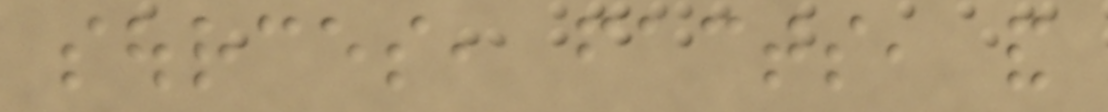sources, facts, and
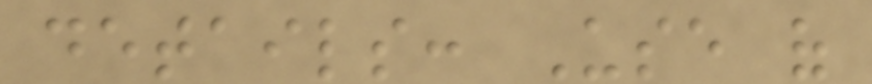details: Use of
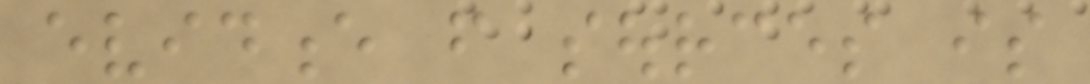evidence from sources is
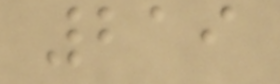219
